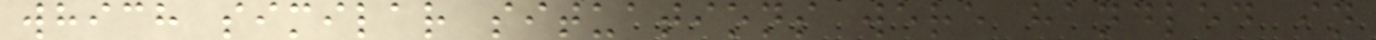which similar situations were handled in
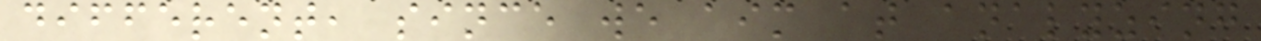different, since we aim at analyzing
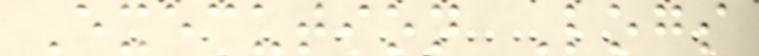Execution Logs
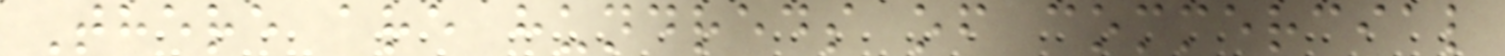There are hundreds of commercial
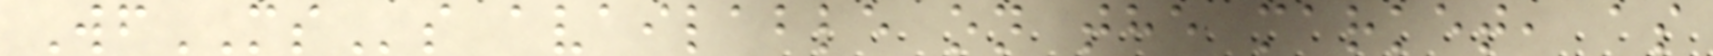WfMSs available on the market, as
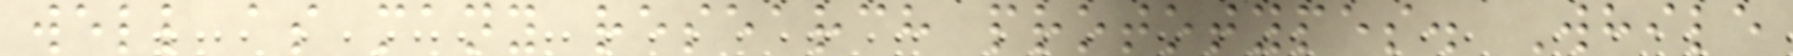well as many research prototypes. While
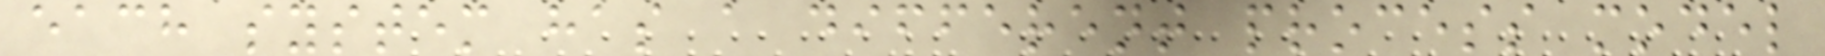each system has a different process model
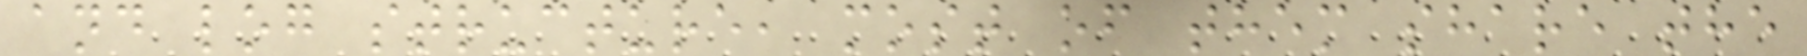and log structure, most of them share the
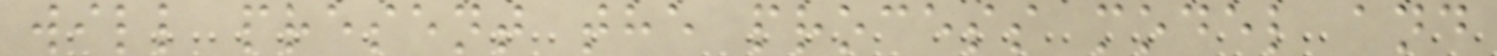will present the process model and
